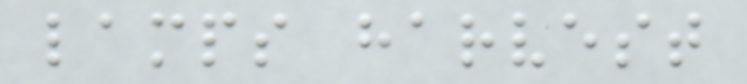lamps harvest
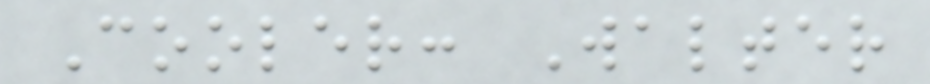Cooler: Walter
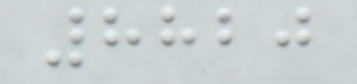8820
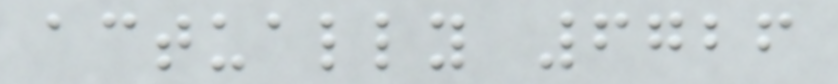actually 6726
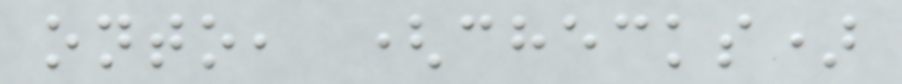onto, (checks)
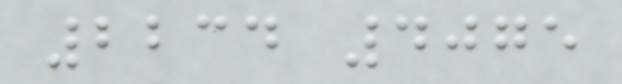2234 4075
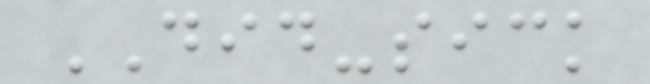DID-sick
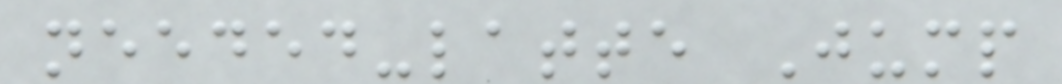needed-latte Jump
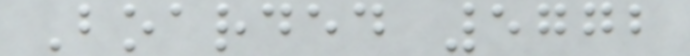Boarded 5772
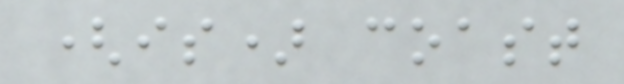(is) coast
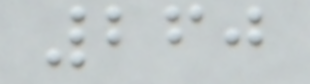260
